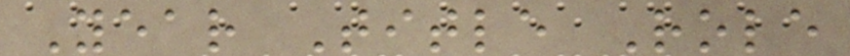Year Title Role
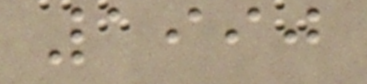1990
